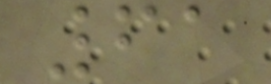61
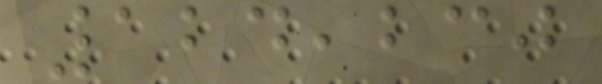124,230
